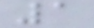1
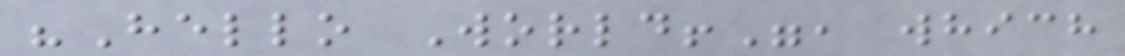"Hello World!", which
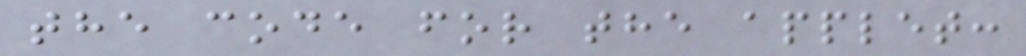the code for the applet:
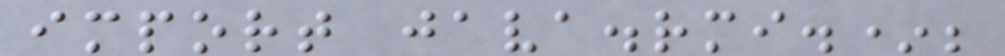import java.rmi.*;
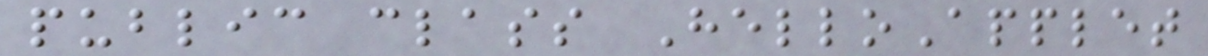public class HelloApplet
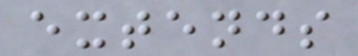extends
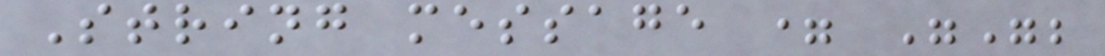String message = "";
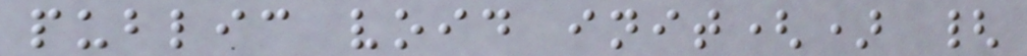public void init() {
